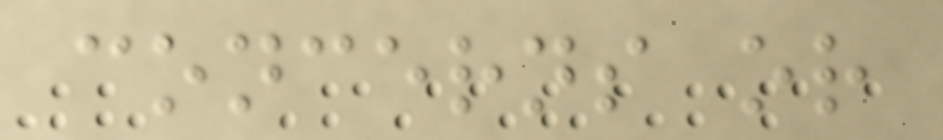concerns or
